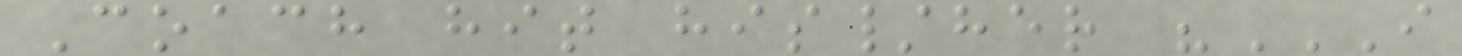Coach hit his/her "I
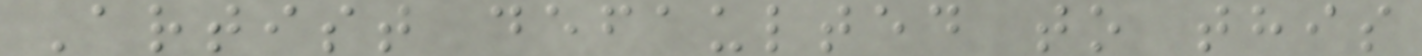Artist defaulted to this
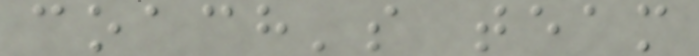coach's team
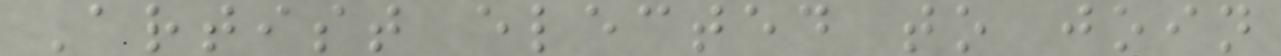Artist elected to join
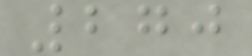270
